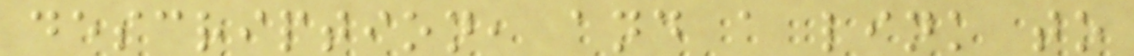description, and a link to
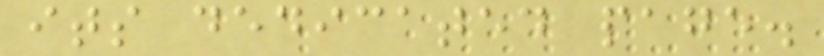its dedicated page.
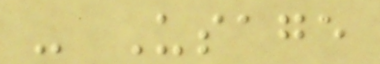- Usage
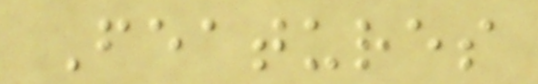Features
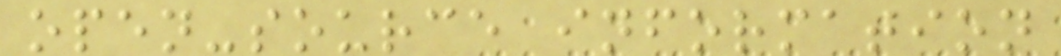open-source information
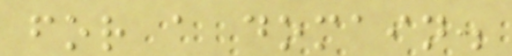for a domain.
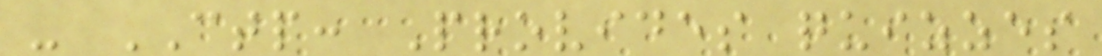- CTP: Provides quizzes
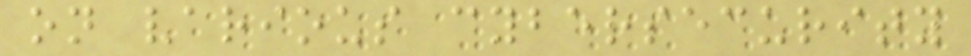on various cybersecurity
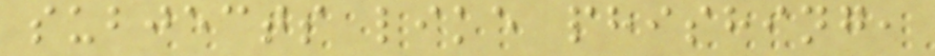subjects like phishing,
